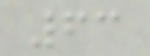63
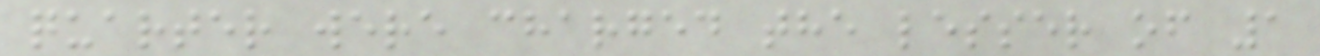quarter were charged the lesser of 1
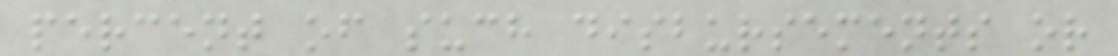percent of such disbursements or
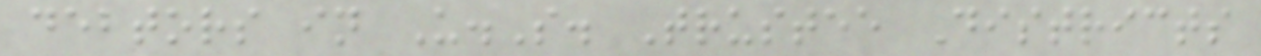debtors in U.S. Trustee Districts
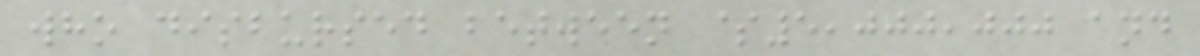who disbursed between $5,000,000 and
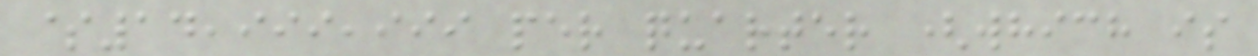$14,999,999 per quarter (which is
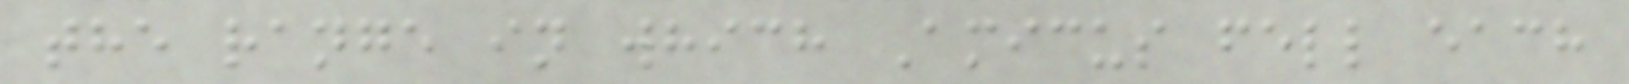the range in which Amicus fell each
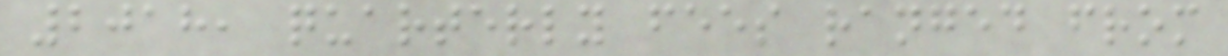2018, quarterly fees ranged from
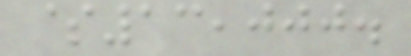$13,000.
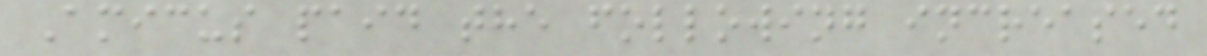Amicus paid the following increased
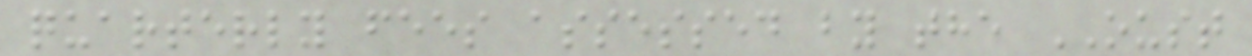quarterly fees assessed by the OUST
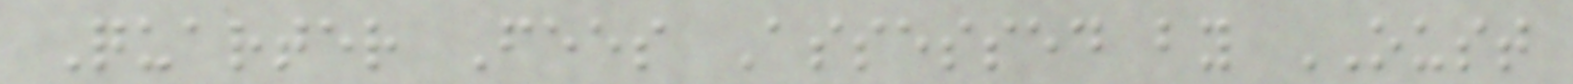Quarter Fees Assessed by OUST
